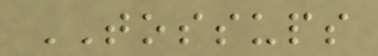TOSSUPS
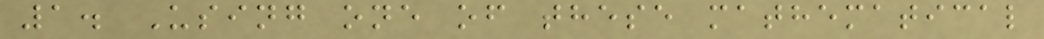1. Using one of these mathematical
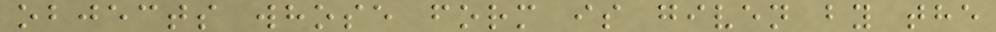objects whose form is given by the
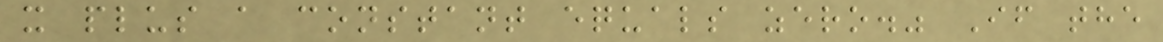x plus a constant equals zero." If the
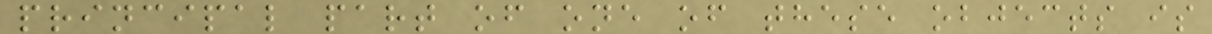principal part of one of these objects is
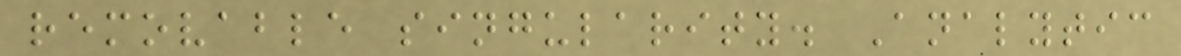removable singularity. Analytic
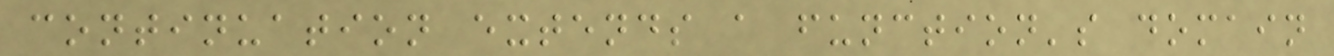continuation extends a function's domain
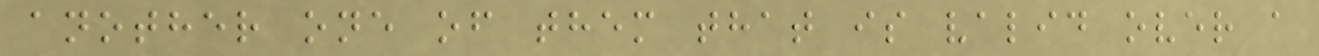another one of them that is valid over a
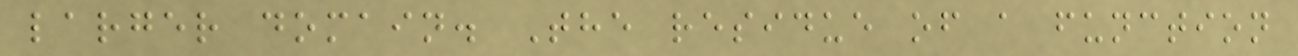larger domain. The residue of a function
